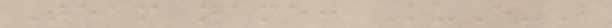Team name: K-E-B
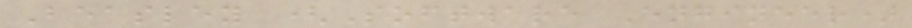Beasley (Software Engineer)
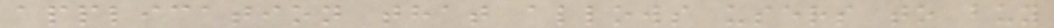application that allows users to buy
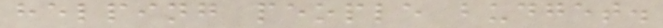helping people budget.
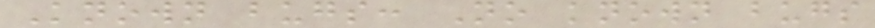Known bugs: No known bugs
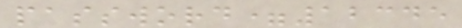password=12345
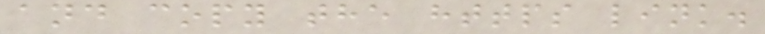and copy the https link.
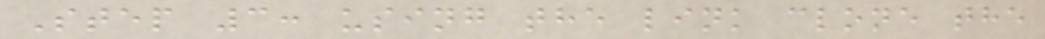Step 3: using the link clone the
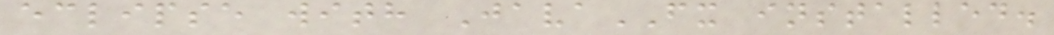eclipse with JavaFX installed.
